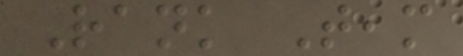Rank Team
